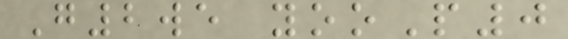G2we yooP0
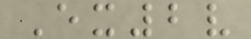Ex2v
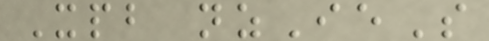Xpb nzIeS
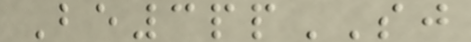Be3ppSJ
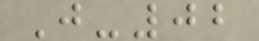J-02
